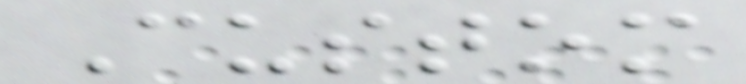Custom
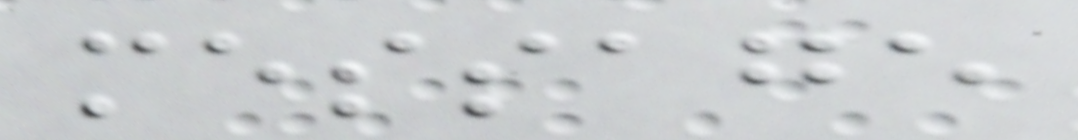message
